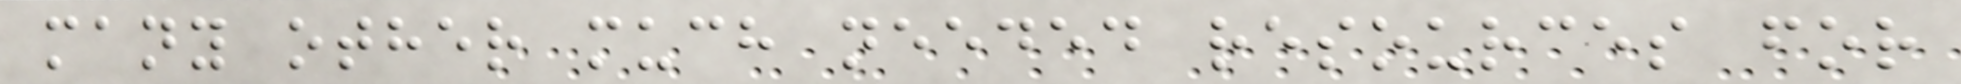many other much needed resources for
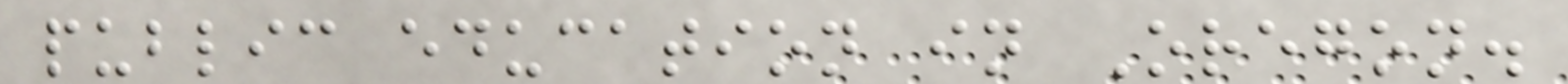public education in Oregon.
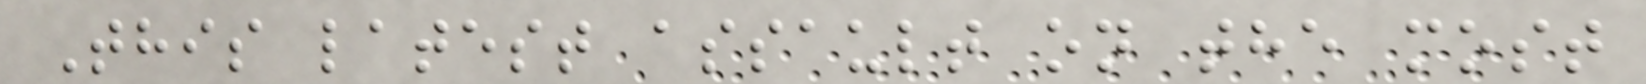This latest assault on the most
